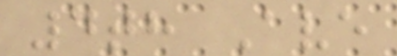4th Ave
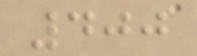400
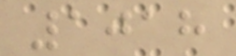1018
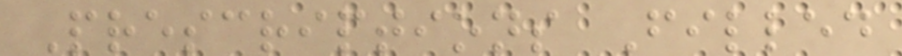Prescriptions Filled
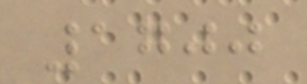1700
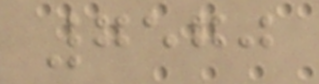7570
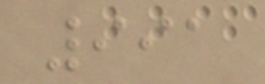991
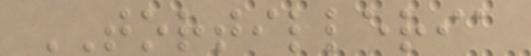TORTILLERIA
